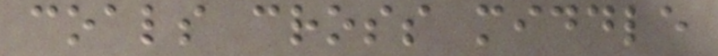coals cross middle
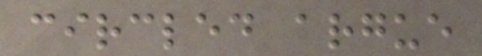circled argue
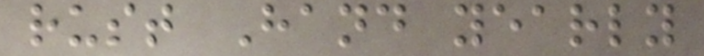rust Hand yearly
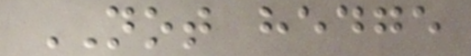NOT hedge
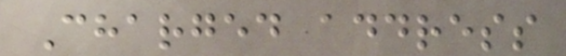Charged address
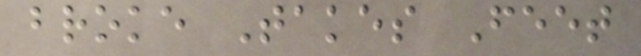broke Takes Feet
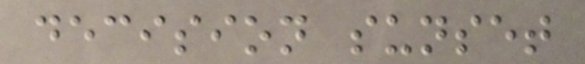decision sunset
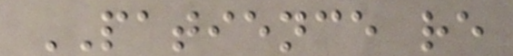PATIENCE re
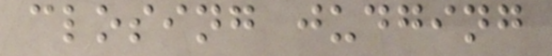closing judging
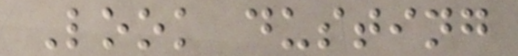Look dusting
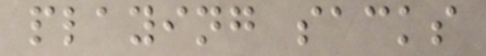playing sacks
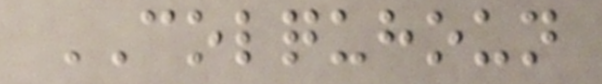COLQUHOUN
